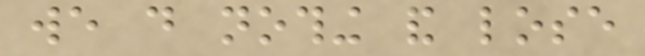we do nothing and lose
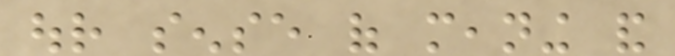our sense of meaning and
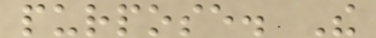purpose. The
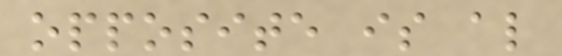opposite is also
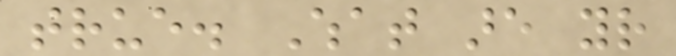true. What are your
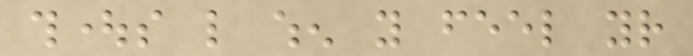thoughts like when you feel your
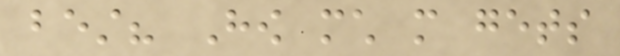best? How much more gets
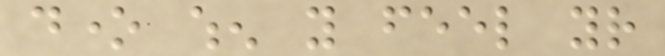done when you feel your
